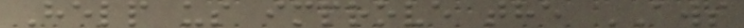Help us improve the AWS
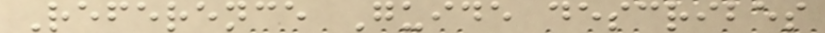Reference Guide describes
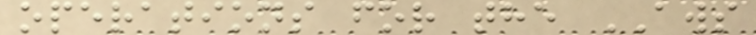operations for the AWS
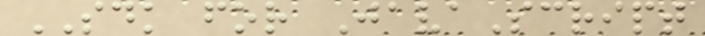SDK for JavaScript
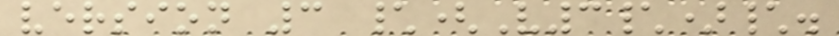version 3 \(V3\)\.
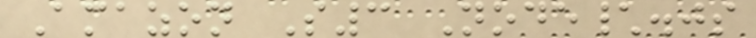Amazon S3 Node\.js
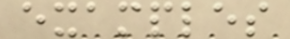examples
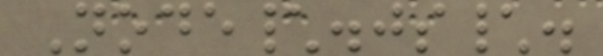Node\.js\.
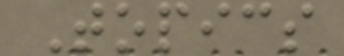Topics
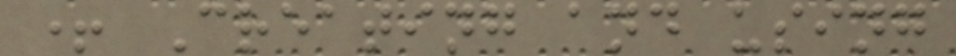+ Creating and using
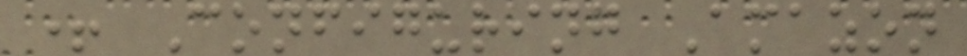+ Configuring Amazon
